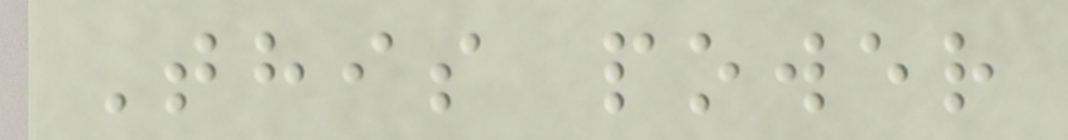This power
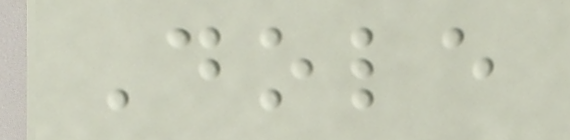Dole
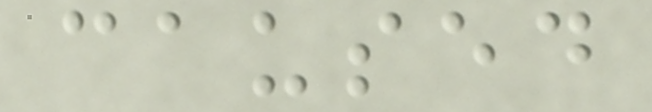caused
